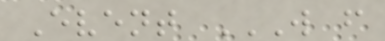Event W F
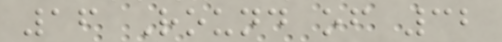16 Round of 32
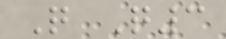Q Q3
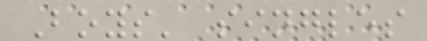Boys' singles
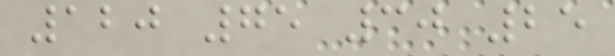120 75 30 25
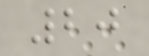20
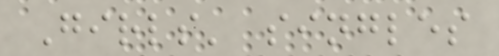Girls' singles
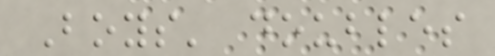Boys' doubles
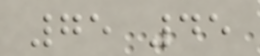75 45
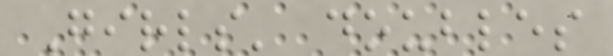Girls' doubles
